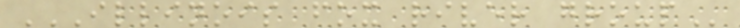ILLINOIS FOX RIVER GROUP
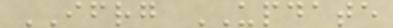IFRG UPDATE
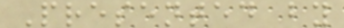Presented by
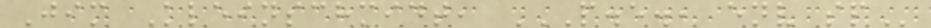Jim Kleinschmidt, P.E., ENV SP
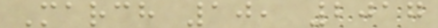March 10, 2017
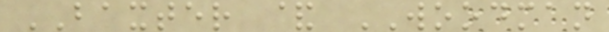BAXTER & WOODMAN
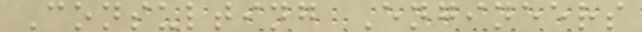Consulting Engineers
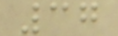37
